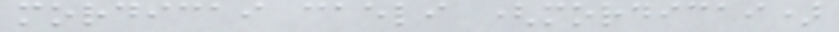mordicai caeli (mordicai)
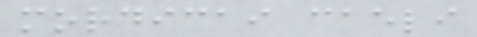mordicai caeli
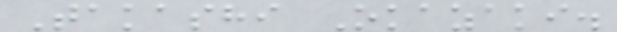Takashi Okazaki.
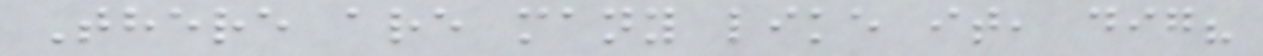There are many like it, dig?
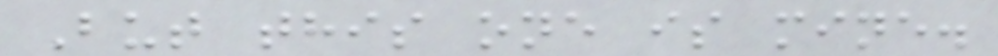But this one is mine.
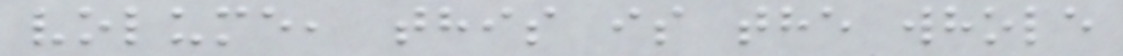volume, this is the whole
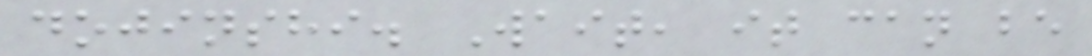dojinshi. Wait, it can be
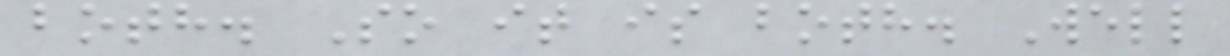both. So it is both. Well
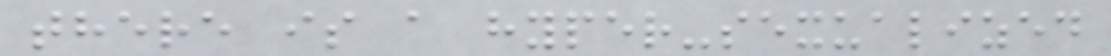there is a hyper-sexualized
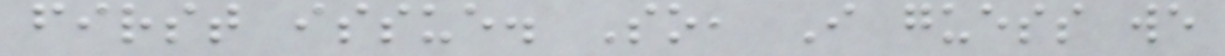first issue. So, I guess we
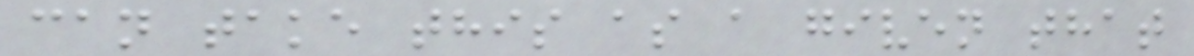can take this as a given that
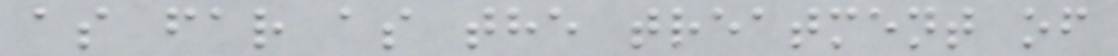as far as the treatment of
